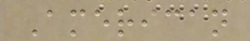American
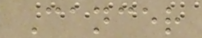Cancer
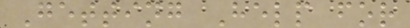Getting Help for
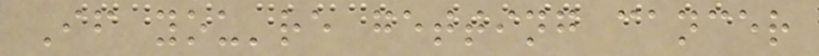If you're getting cancer
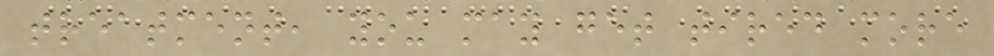treatment, you may get tired more
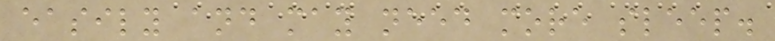easily and may need more sleep.
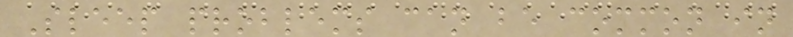Sleep problems can be common in
